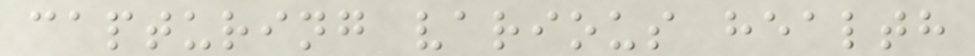capturing various health
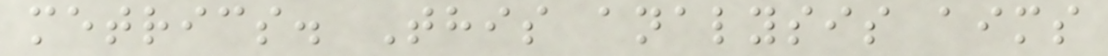metrics. This analysis aims
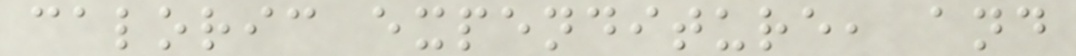caloric expenditure, and
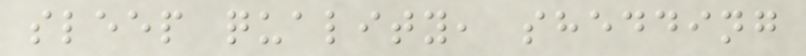sleep quality, shedding
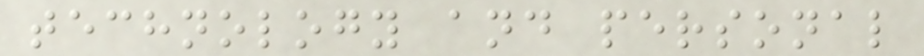technology and personal
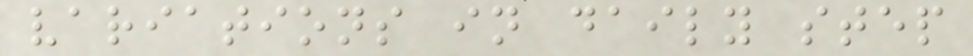variations in daily step
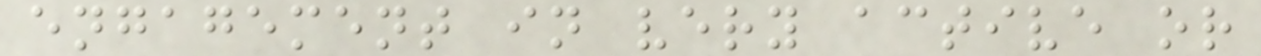engagement in very active or
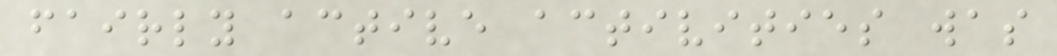fairly active activities was
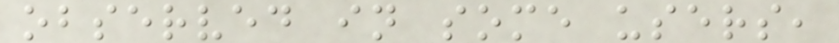observed in some users,
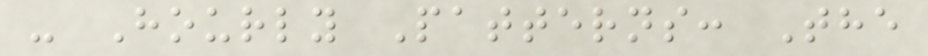- Hourly Patterns: The
